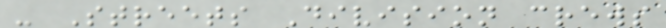- Streets Division crews
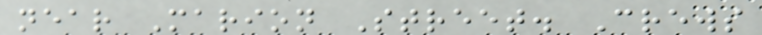near Marion Street. Crews
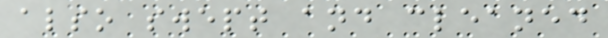also swept and cleaned
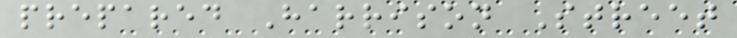prepared Harrison Street
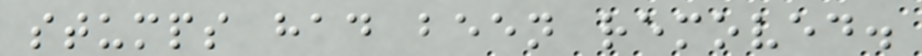stumps had been removed.
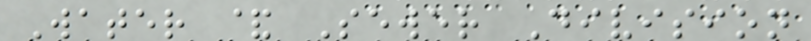Water & Sewer Division
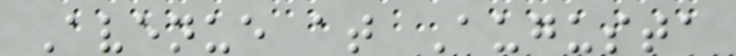Avenue at Augusta
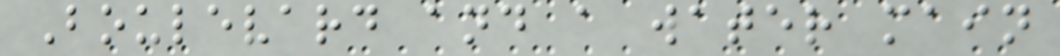Boulevard and a water main
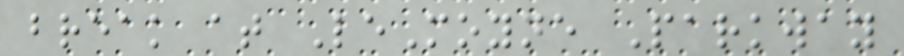break at LeMoyne Parkway
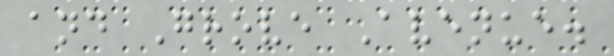and Grove Avenue.
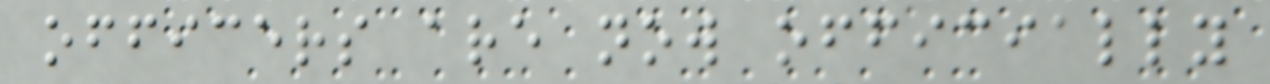officers are now officially
